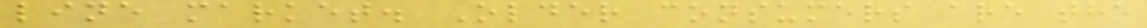line market. Older consumers are the
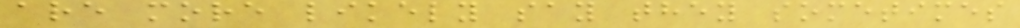are more likely say they sometimes
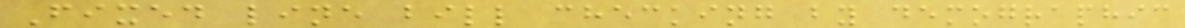Fixed line bill checking by demographic
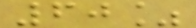60%
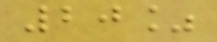20%
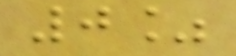0%
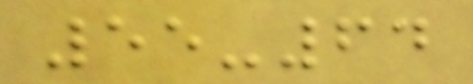55-64
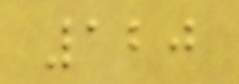120
